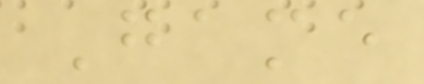Game
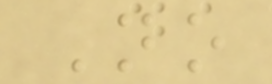No
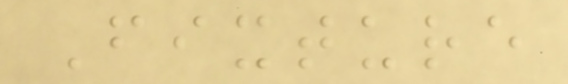Fixture
